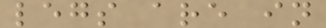legs are in
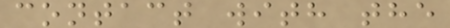contact with the
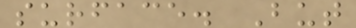surface. But
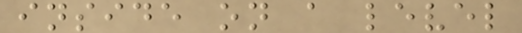inside on a level
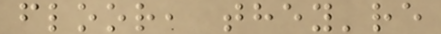floor, they're
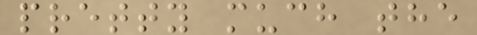pretty much the
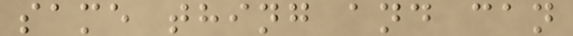same thing and can
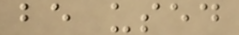be used
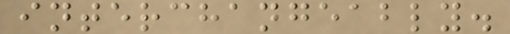interchangeably.
